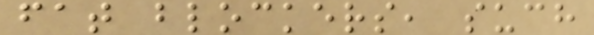fat blockers, such
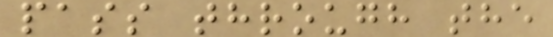pass through the
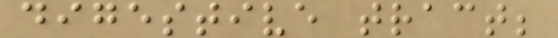digestive tract;
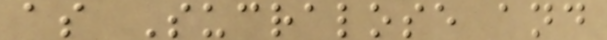as Sucralose and
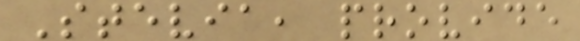Stevia, provide
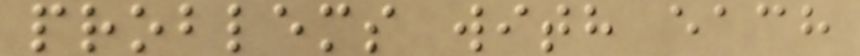problems with each
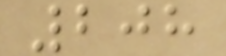208
